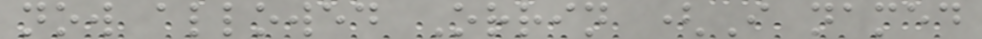now allowed Orrin (I named
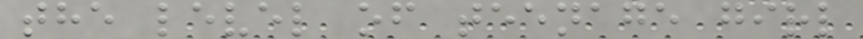the level of teenage girl
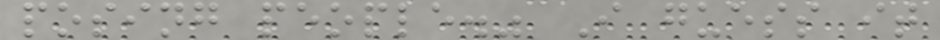posing people." I guess it
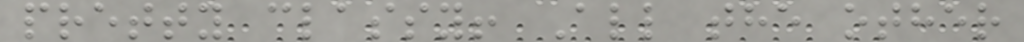pretty classy! All the other
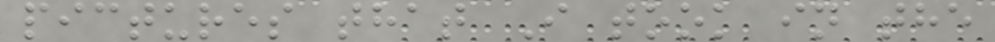pictures that I took in the
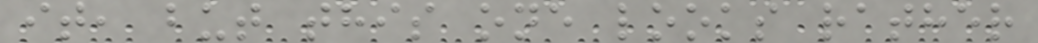it, but this one looks rather
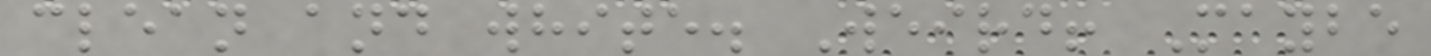clean and white. Weird! Maybe
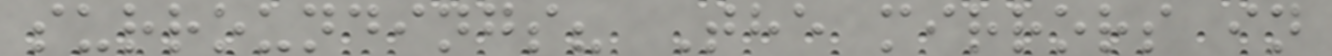surroundings? The mirrors in
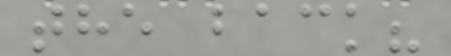the back?
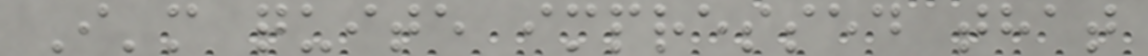I'm quite impressed that
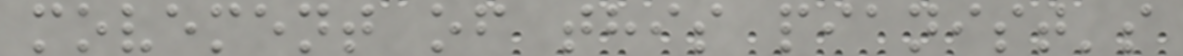movement of this pianist's
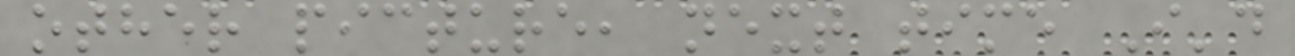other picture, next time I'd
